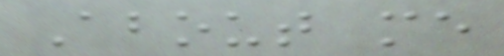About me
